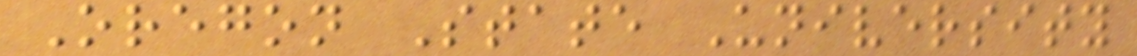Oregon State University
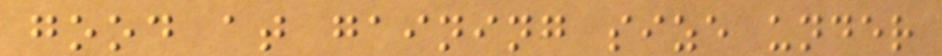good at gaining size under
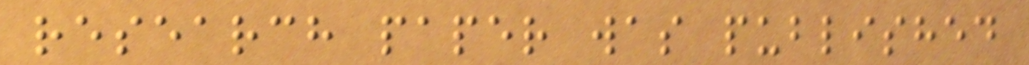research paper was published
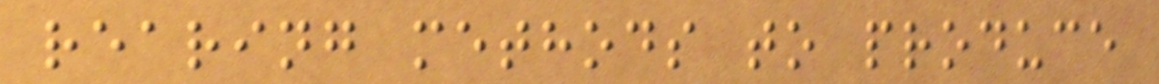rearing methods to produce
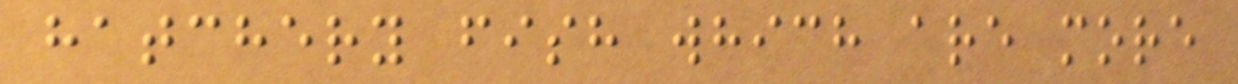hatchery fish which are more
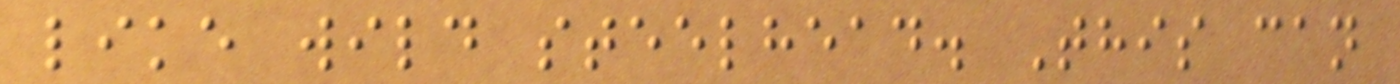like wild steelhead. This can
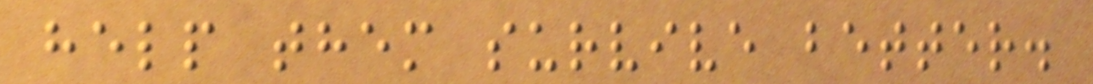help them survive better.
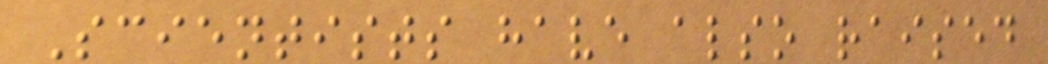Scientists have also raised
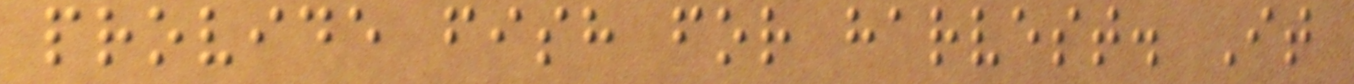provide fish for harvest. It
